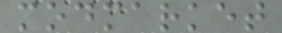modmarket
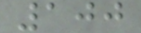100
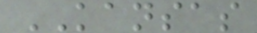KANSAS
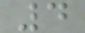4
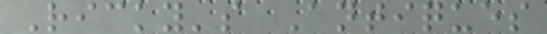Ricky's Antiques
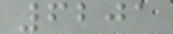6201
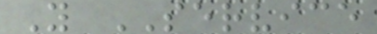Y SERVICE
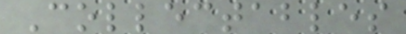Collectables
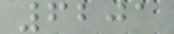6201
